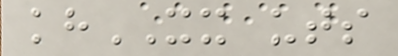khXX uts
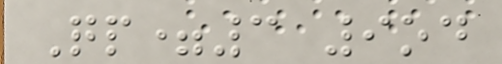Qp=3 9od
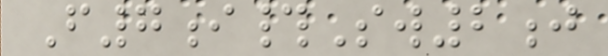F7i#Sw2j
